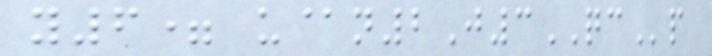y6= u@n2J3QCp
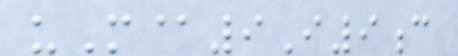uM@9I9c
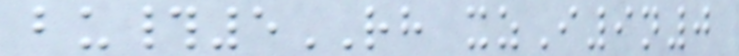bu#5RH xzI9n0
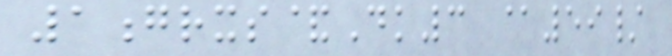1grxs&Dk3 @59/
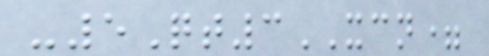-5Qt3XCN=
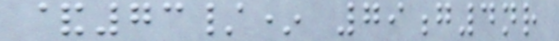&73/* 79g4nr
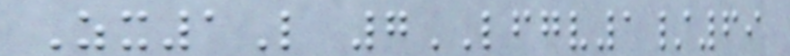Zx1L 7LFGV1/69
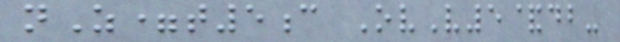nZ=t5c OvV5&db-
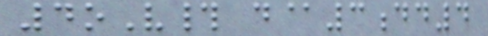4oV# d@3dd4
